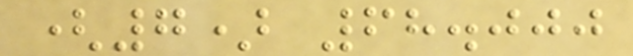(7) 68.000
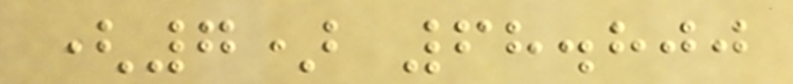(7) 68.800
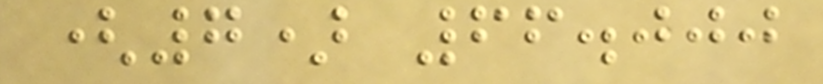(7) 66.000
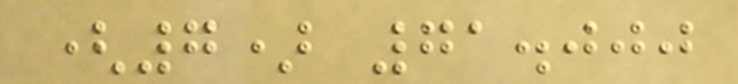(7) 71.000
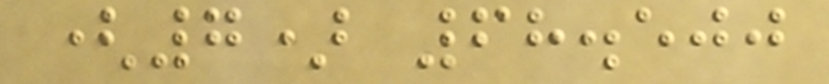(7) 68.500
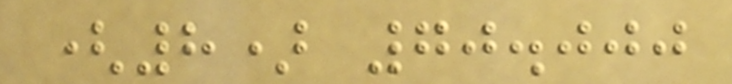(8) 70.000
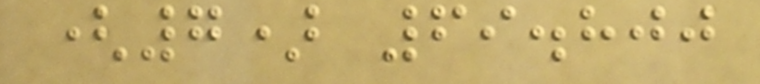(7) 69.800
